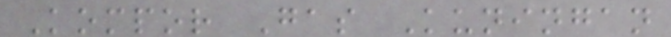Kompor Gas Kuningan
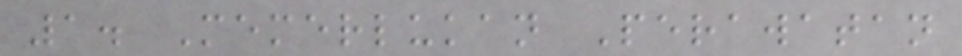1. Memerlukan Perawatan
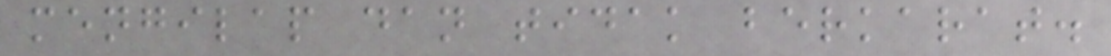mengilap dan tidak berkarat.
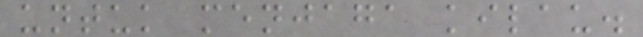untuk menjaga kilau.
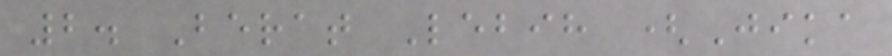2. Berat Lebih (Jika
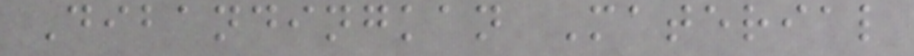Dibandingkan Material
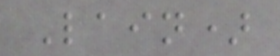Lain)
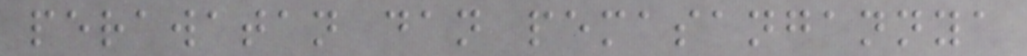perawatan dan pemasangannya
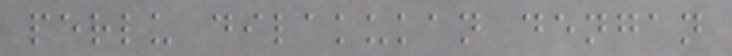perlu dilakukan dengan
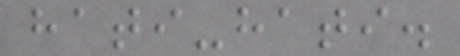hati-hati.
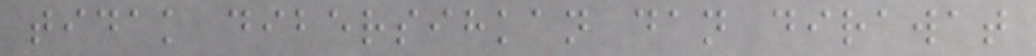tidak dibersihkan dan dirawat
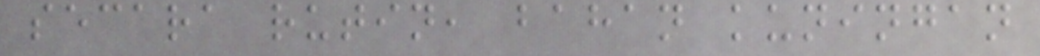secara rutin, bahan kuningan
